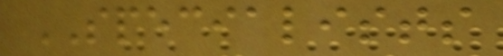SPECIALISTS
